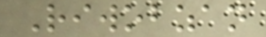Riwobzan
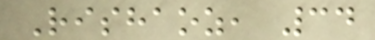Rishaoz, 34
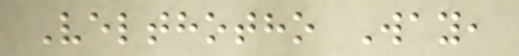Velthotho Way,
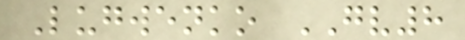Lugwenko GV8
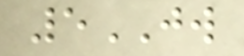5JW
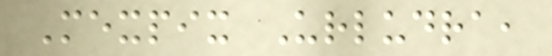Mexpix Urludra,
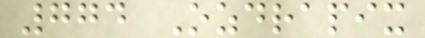774 Ozdrapix
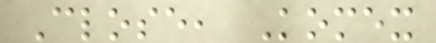Close, Komex
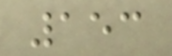153
